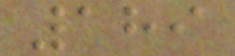189
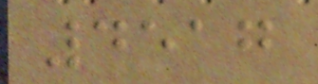4517
